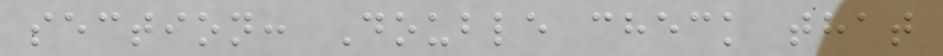section: Double check that
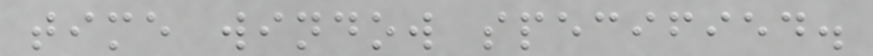time window specified.
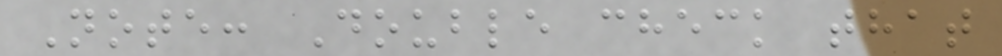Note: Double check that
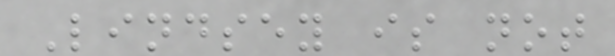Lindsey is not
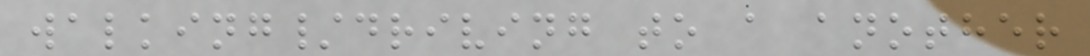walking/driving to a another
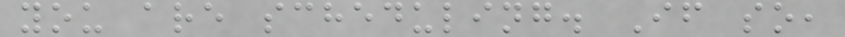you are scheduling. If so,
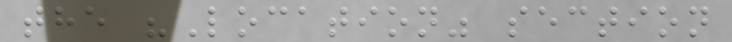the "Location" section
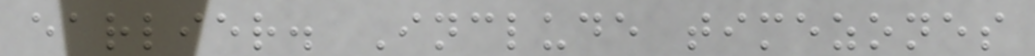earlier. Include timezones
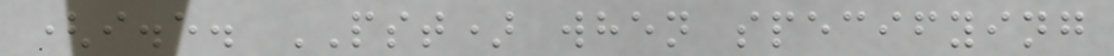(i.e. PST) when specifying
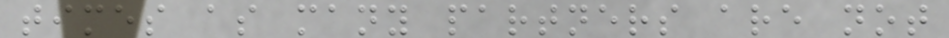times as many partners are not
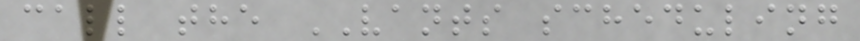call the VANTS scheduling
